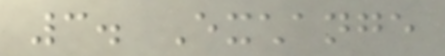3. Exchange
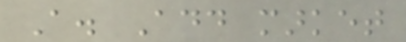A. Add market
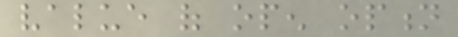value of open option
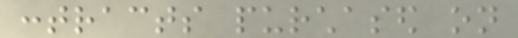contracts purchased on
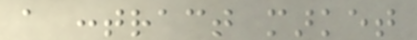a contract market
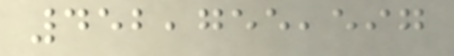452,755,597
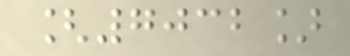[7032]
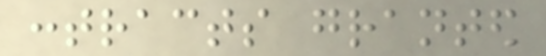contracts granted
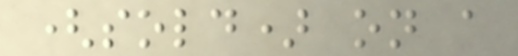(sold) on a
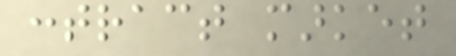contract market
